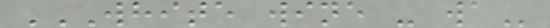WHITE WINE - WA
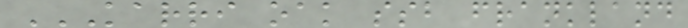KARRI OAK SSB FRANKLAND
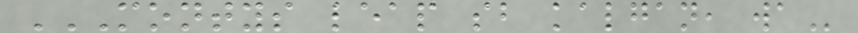MONTYS LEAP SB KALGAN, WA
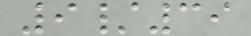9/39
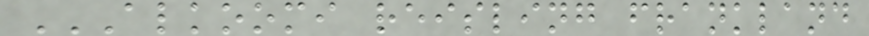ALKOOMI REISLING FRANKLAND
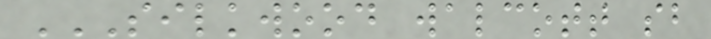SILKWOOD WALCOTT SB
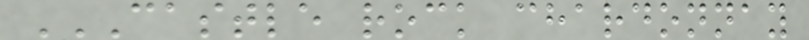CASTLE ROCK CHARDONNAY
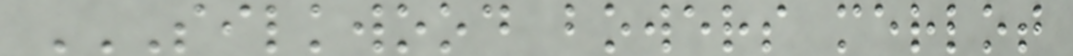SILKWOOD BOWERS MERLOT
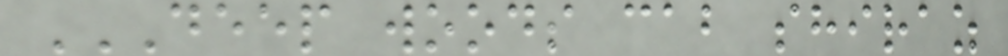DEEP WOODS CAB SHIRAZ
